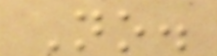No.
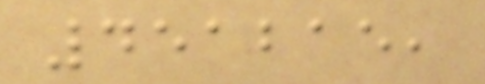451215,
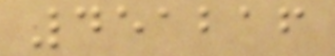451216
